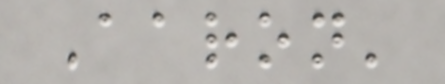Aaron'
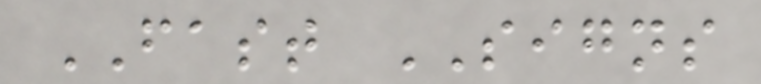FAST SIGNS
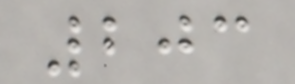203
